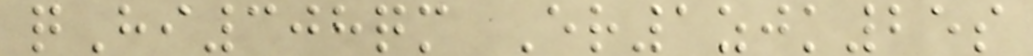qHi308qm Er1zjk25s
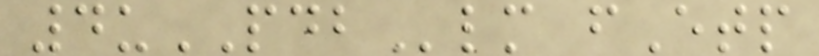4uPDBlm fEtp
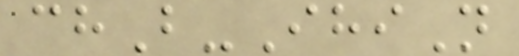chB-IhiN
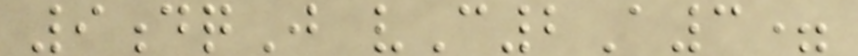9dqJ vC2A3=
